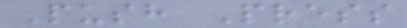Push Press
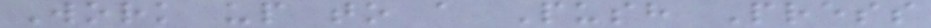Work up to a Push Press
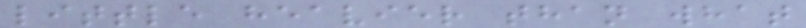little heavier than what
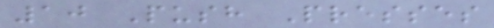10 Push Presses
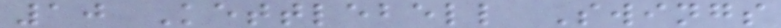10 Kettlebell Swings
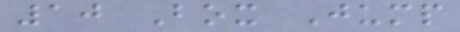10 Box Jump
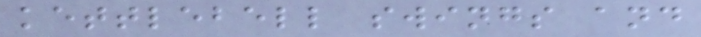kettlebell swings and
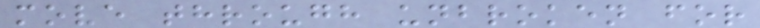move through unbroken for
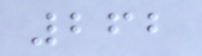262
